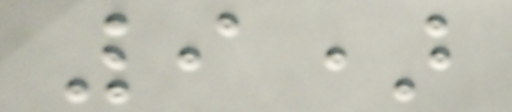9)
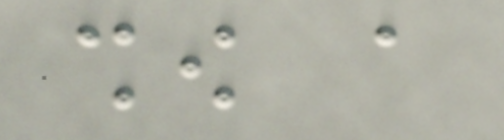show a
